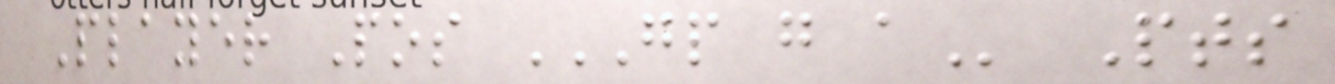Player Pos GP G A Pts
